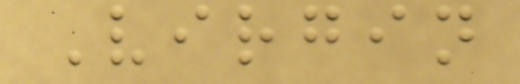Virgin
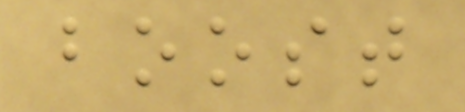boost
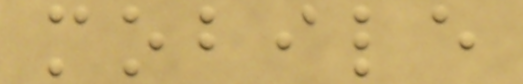mobile
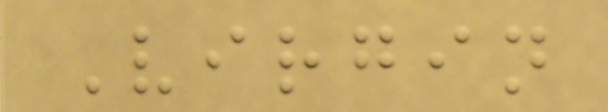Virgin
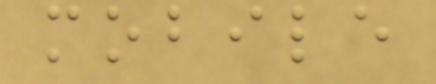mobile
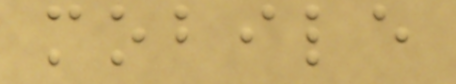mobile
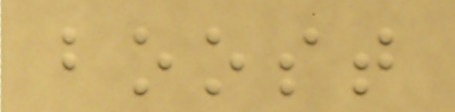boost
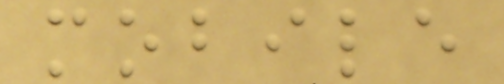mobile
